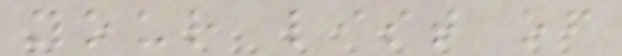your list of
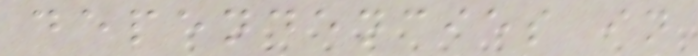dependencies in
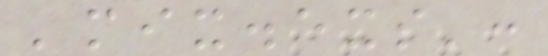'mix.exs':
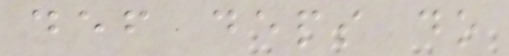def deps do
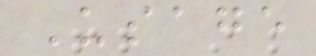Usage
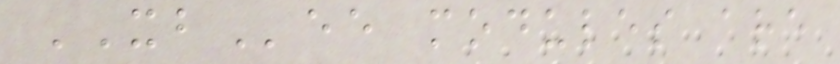XBee modules are
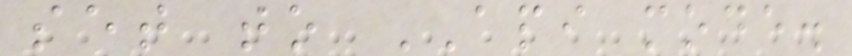set to API mode.
